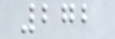272
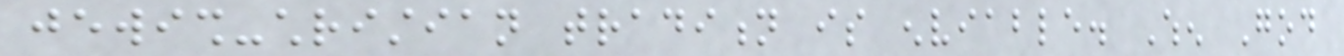jewish-christian tradition is enviable. When God
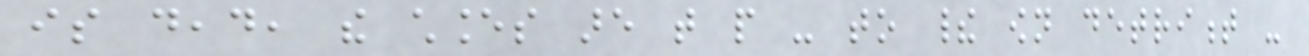is dead, the chances are that people - to their own detriment -
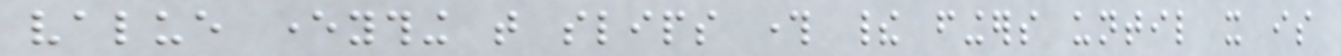value everything that slips through their fingers until it is
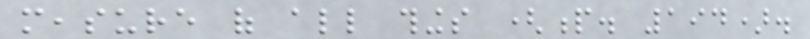measure of all things (p. 194).
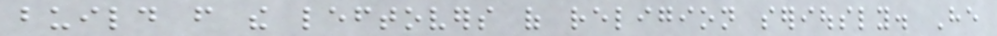build from the leftovers of religion seriously. He
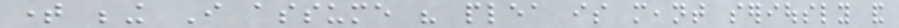time being I assume his plea is meant seriously and
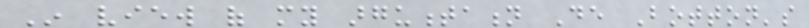In view of my argumentation De Botton's
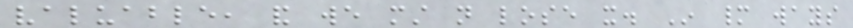valuable, and we must not lose it. In many ways
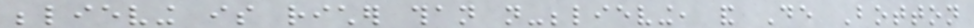believing is richer than not-believing, and De Botton
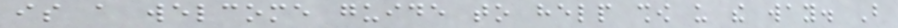is a welcome guide to help show us the way. But
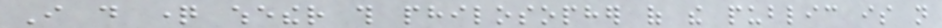I do question whether this philosopher of the public is not
